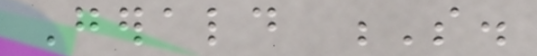Gerald S.
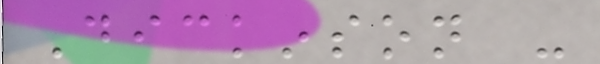Dickinson -
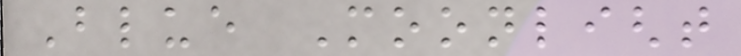Blue Moonlight
